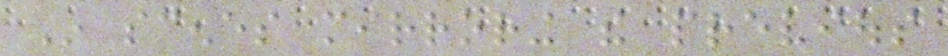In scenes mirroring the previous
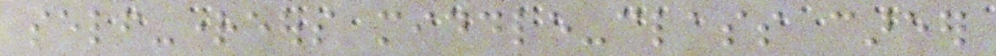self-righteous middle-class career
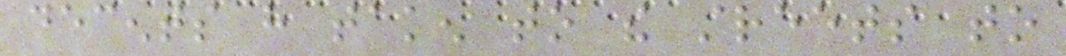decents have taken to the streets to
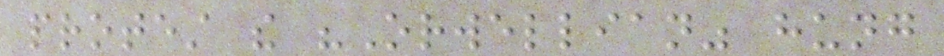protest the "Orwellian" hung
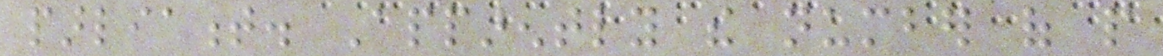parliament. Apparently the number of people
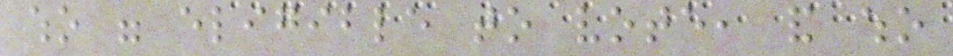who were eligible to vote, and who
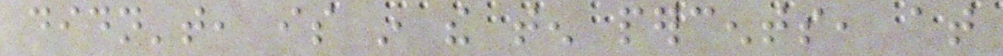didn't, is in the ten percents, at
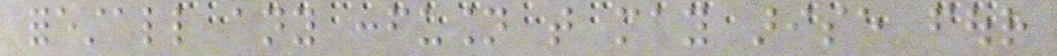forestall any confusion that may arise four
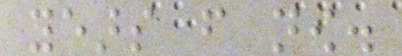years from now.
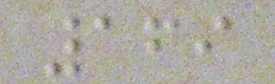169
